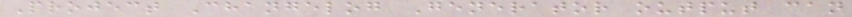Project Changelog Generator output can
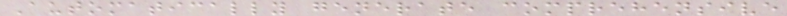Automatically generate comprehensive
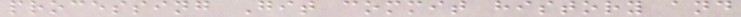processing Git commit history and
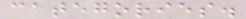categories.
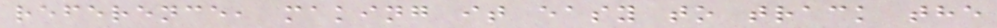reference, making it easy to track the
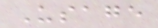Usage
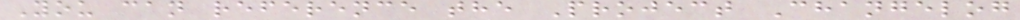You can reference the Project Changelog
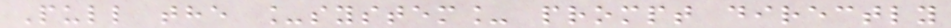Pull the _system_ prompt directly
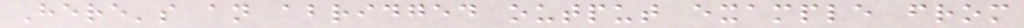Here's an abridged output example from
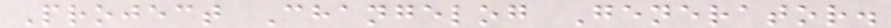Project Changelog Generator.
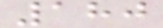180
